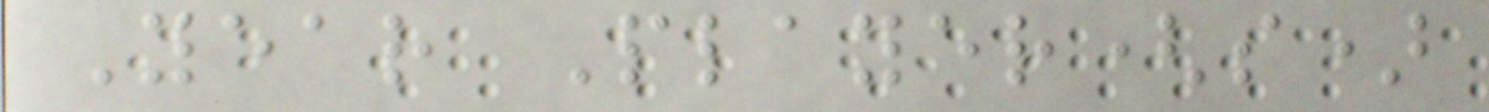Year Player(s)
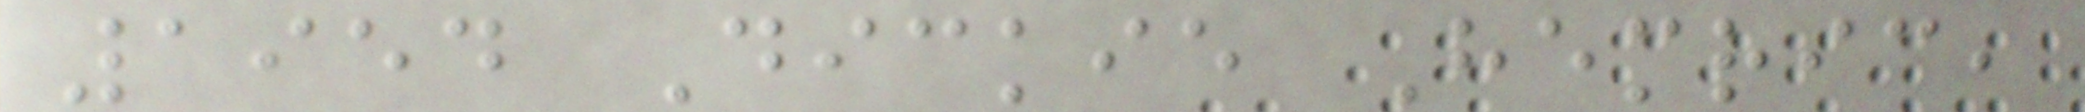1954 Dickie Hemric,
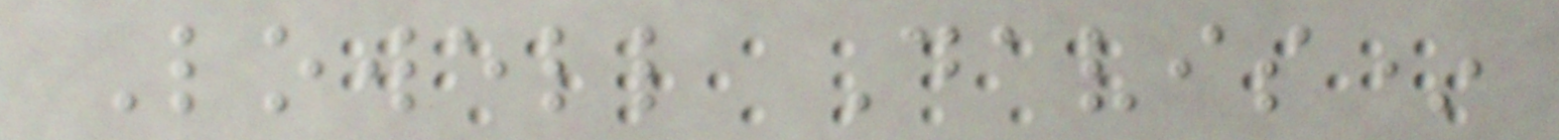Lowell Davis*
